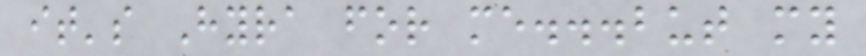it's Hyra for me...but my
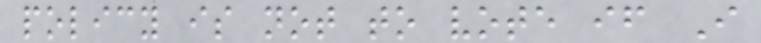policy is not to vote if I
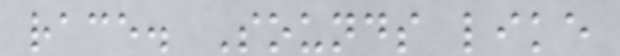race. Sounds like
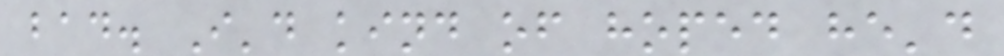bad. I'd kind of hoped he'd
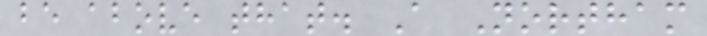be above that. A Northam
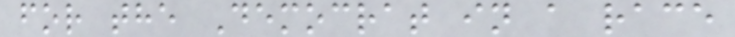for the Democrat in a race
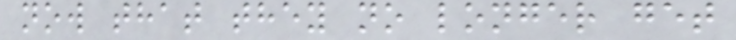now that they no longer get
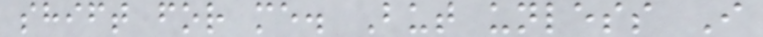shift for me. But unless I
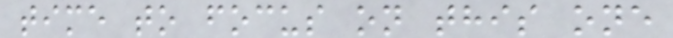time to focus on this one
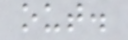out.
